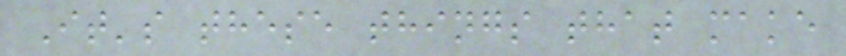It's these things that make
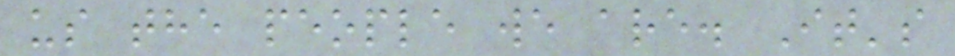us the people we are. It's
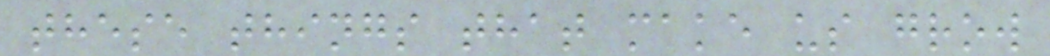these things that make us grow
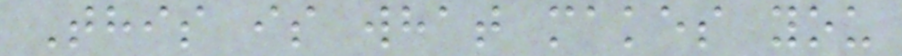This is what makes you
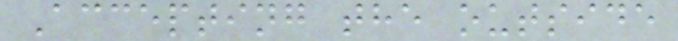Accepting the outside
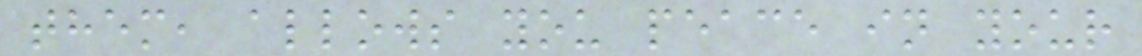them, allows you peace in your
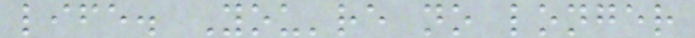life. You're no longer
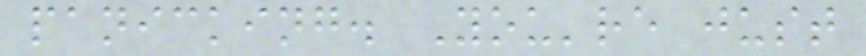panicking. You're just
